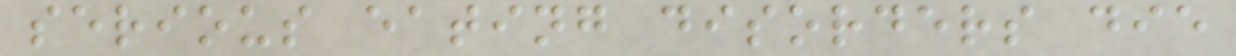serious eating disorders die
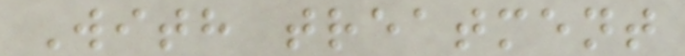With treatment
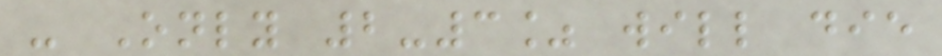- Only 2-3% will die
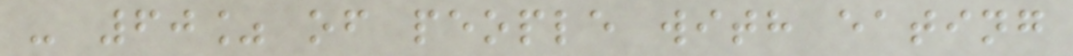- 60% of people with eating
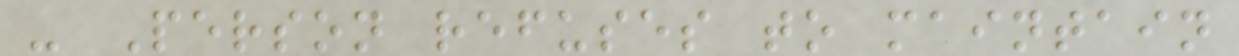- Person refuses to maintain
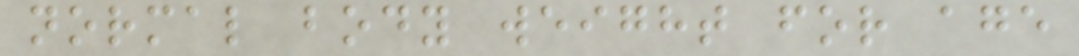normal body weight for age
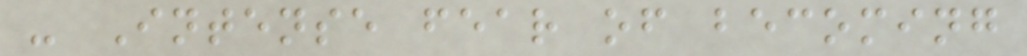- Intense fear of becoming
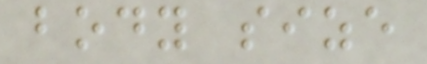body size
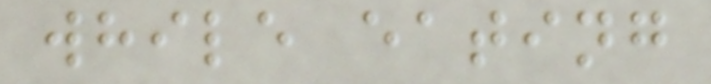while eating
